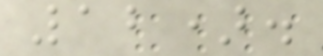12).
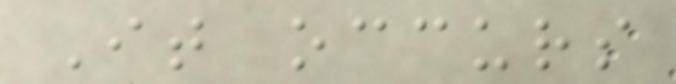It occurs
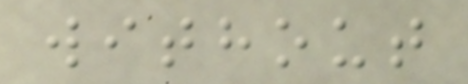without
